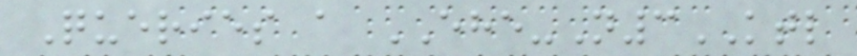Queries a EHE-N3KTL
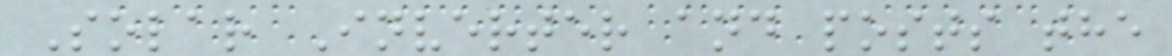Solar Inverter and posts the
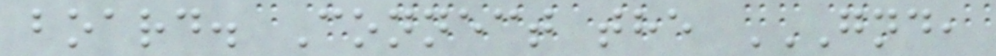board. Connect the GND,
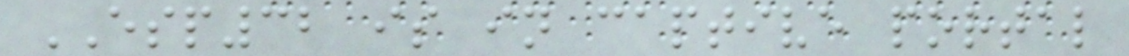ESP32 is in captive portal
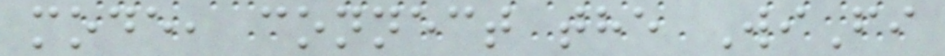mode, connect the WiFi
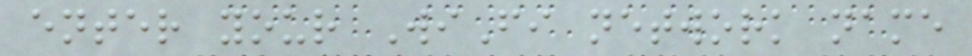enter your WiFi network name
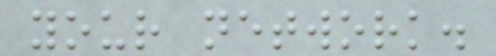your network.
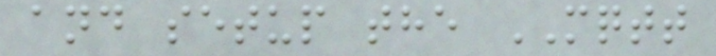and setup the MQTT
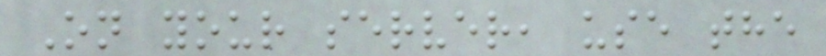On your server, use the
